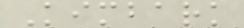Kimbark
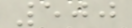500
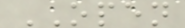OPEN
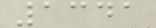1341
